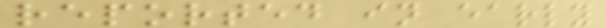reported in early
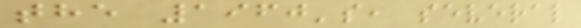the 1960's, several
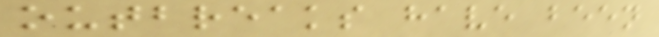outbreaks have been
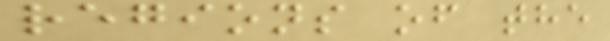regions of the
